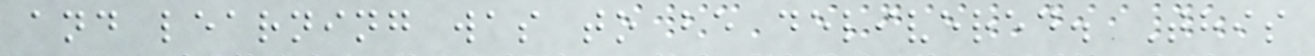and learning was to be delivered. This
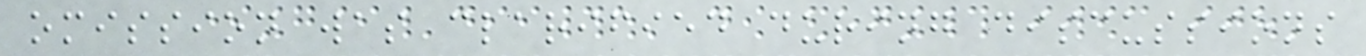omission was clarified during discussions
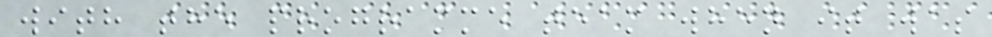with the programme team when it was
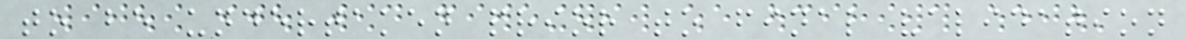to be undertaken prior to final validation
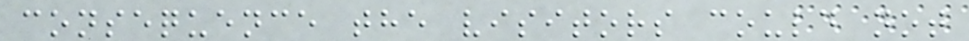consequence the visitors could not
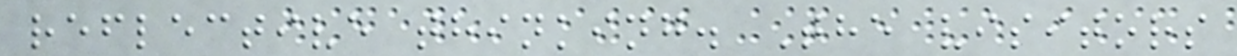reflective thinking. The visitors
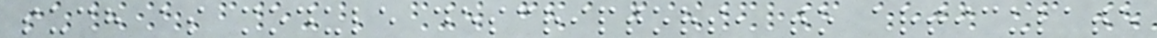such as module descriptors, to articulate
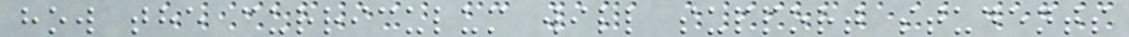how the curriculum will support students
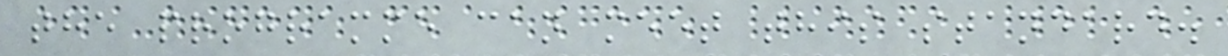the programme can meet this standard.
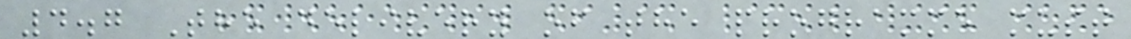4.7 The delivery of the programme must
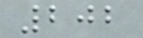202
